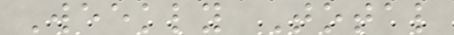Weekly Total
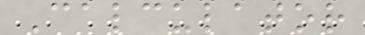Calculator
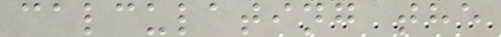calculating the
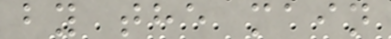by the main
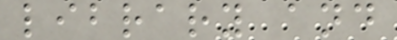library and
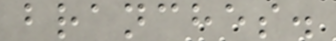branches.
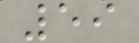59
